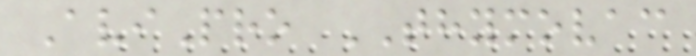AviPro THYMOVAC
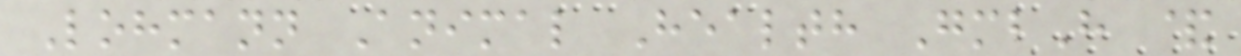Lohmann Animal Health GmbH &
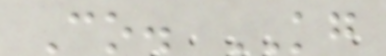Co. KG
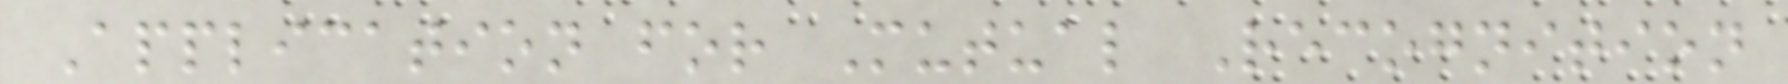Application for Mutual Recognition
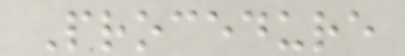Procedure
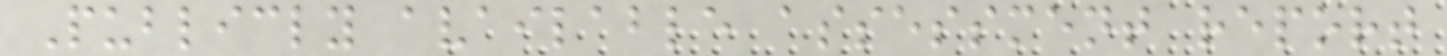Publicly available assessment report
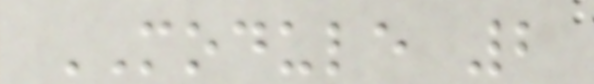MODULE 2
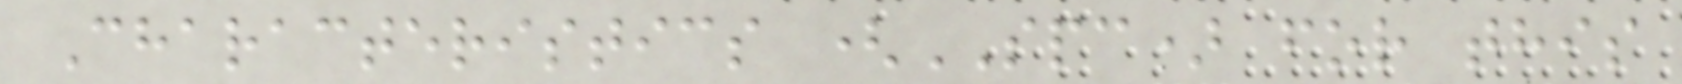Characteristics (SPC) for this
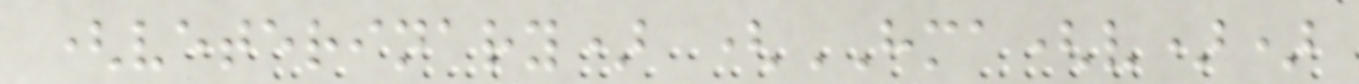(veterinary) (HMA(v))
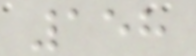158
